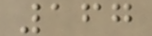167
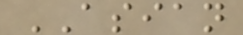ASIAN
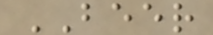BEER
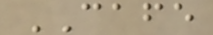CAFE
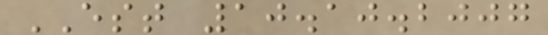EST 10.10.2007
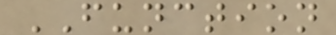FUNCTION
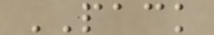PACK
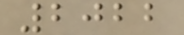2022
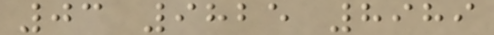03 9825 8989
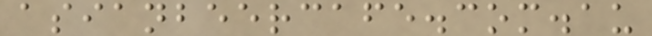asianbeercafe.com.au
